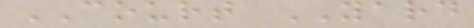COURT YARD
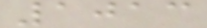1013
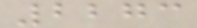2273
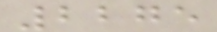2275
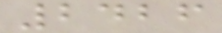2426
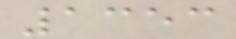1353
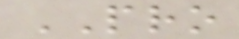PRO
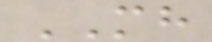MH
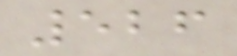526
